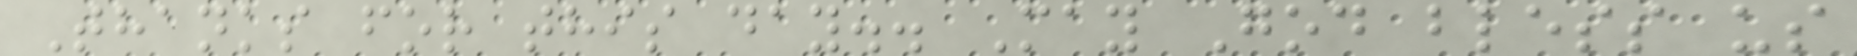Thanks for this day.. May God bless us
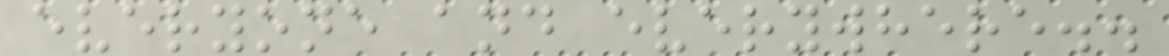everyone and everywhere..
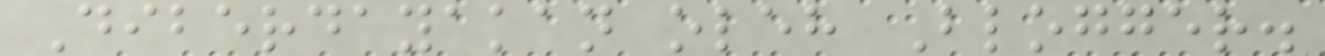Diberdayakan oleh Blogger.
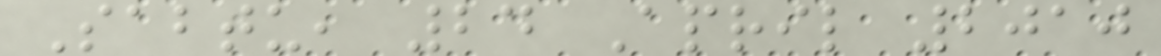Sabtu, 24 April 2010
